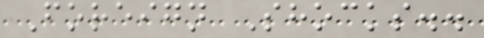Foreign Shocks..
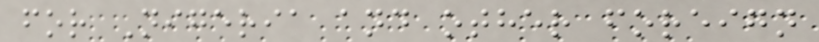for Nigeria and other foreign
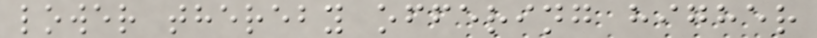lower thereby offering higher
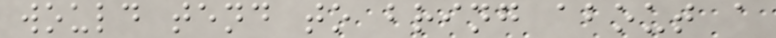would tend to bring about a
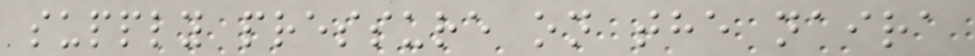supply pressure on the naira
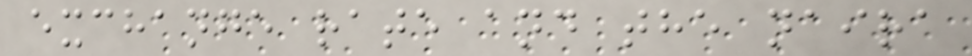exchange rate and the naira
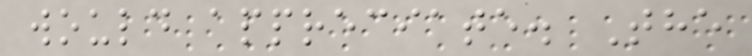would appreciate. The
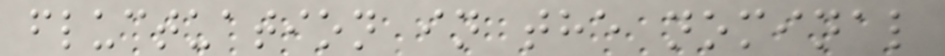fluctuation in the nominal
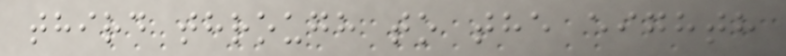third through to the eighth
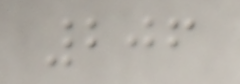206
